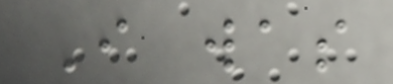I was
